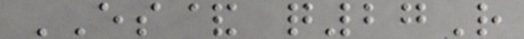ES& q27R
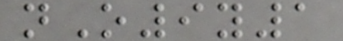nO9y1
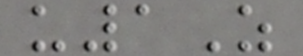u1Z
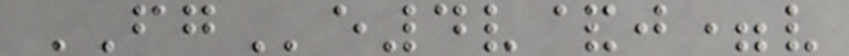FGe4v&j=v
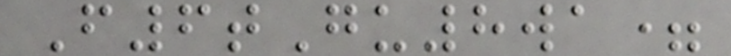F6tGu8wa=
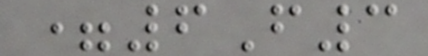=6F3
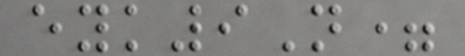eyk9N=
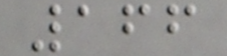166
